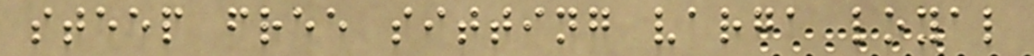steep free sitting varga loyal
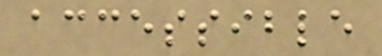accessible
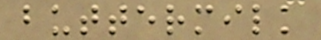buttermilk
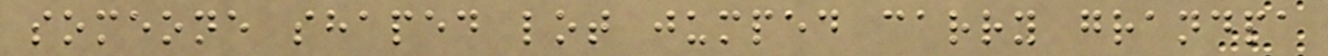someone shaped lot jumped carry grandpa
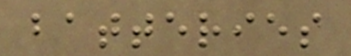batteries
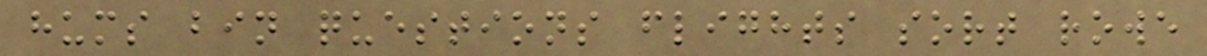hums bin questions flights sort rowe
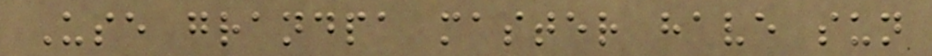Use grandpa master have sun
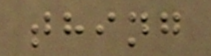thing
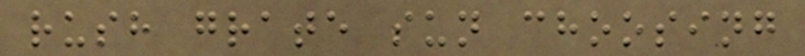rush grate sun choosing
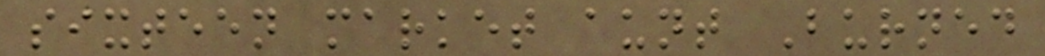sixteen market aunt Burned
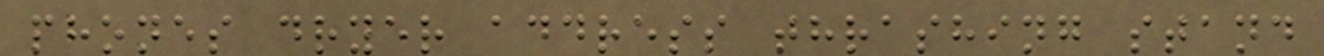phones dryer address thrashing stand
